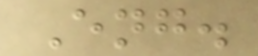Eng.
